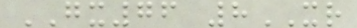GX76 8XR
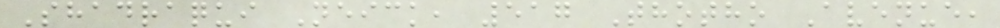Shadraqui Neick, 517 Thotho Avenue,
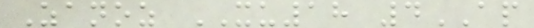Zanoz XU18 4AP
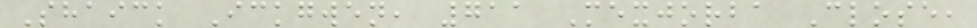Shaick Ickgwen, 711 Mexjorba Close,
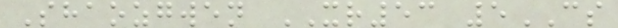Shaozgwen XR53 5CS
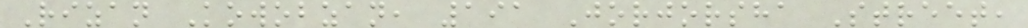Rizan Kowobzan, 191 Jorjorsha Street,
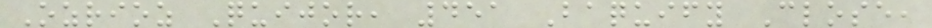Ozrioz Quijor, 451 Baquify Close,
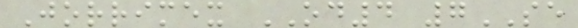Jorrimex OD4 7SE
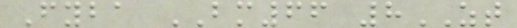Fyba BM66 8ZT
